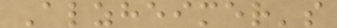Alzheimer's
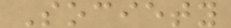Society
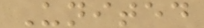United
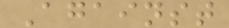Against
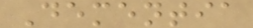Dementia
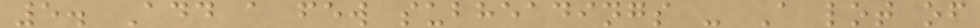5. Add a few subheadings - A lot of
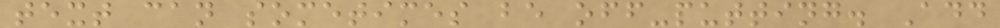text can sometimes be off-putting. Add
